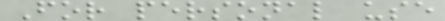For personal use
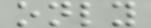only
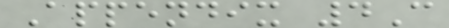Appendix 4C
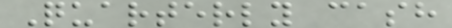Quarterly cash
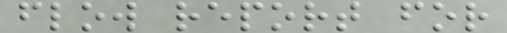flow report for
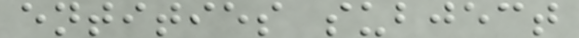entities subject
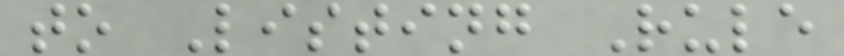to Listing Rule
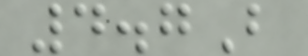4.7B
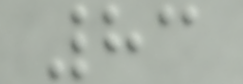83
